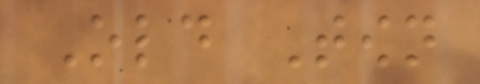Old Town
